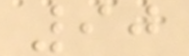90
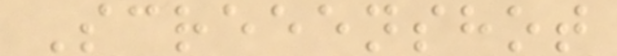Screeenshot
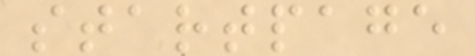startpage
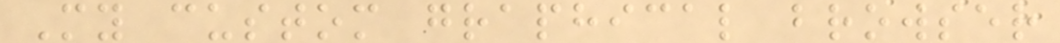My custom graphical browser
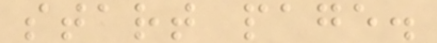start page.
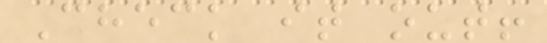Check it out!
